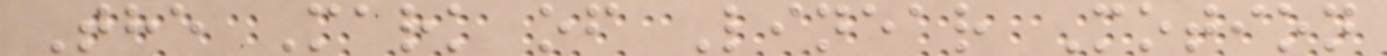The Mark of Linear Motion
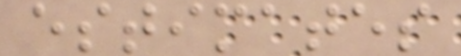estimates
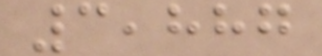3,887
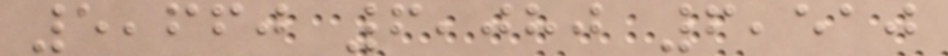5,660 6,080 6,510
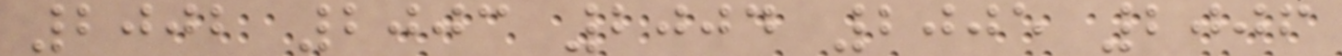2002 2003 2004 2005 2006
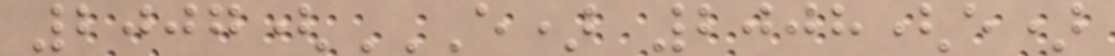2007(E) 2008(E)
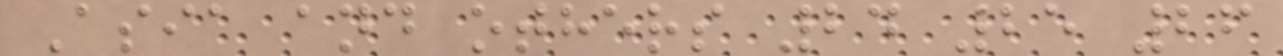Asia and others 24 25 26
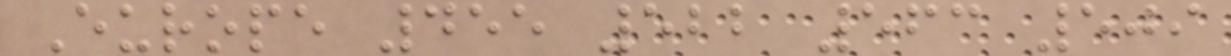Europe 455 522 563 509
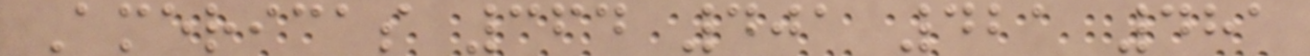Americas 364 401 421 481
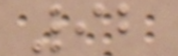92
